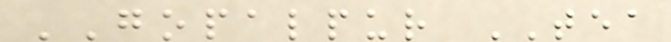GOPALPUR TEA
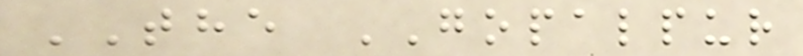THE GOPALPUR
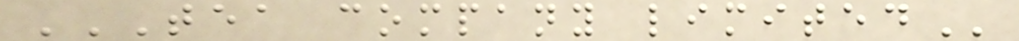TEA COMPANY LIMITED
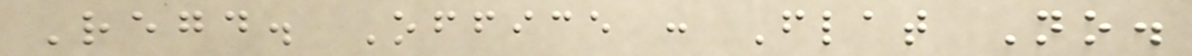Regd. Office : Flat No.
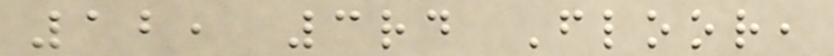12, 3rd Floor,
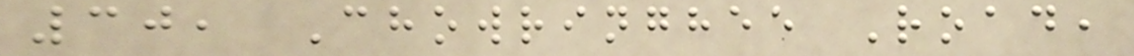30, Chowringhee Road,
